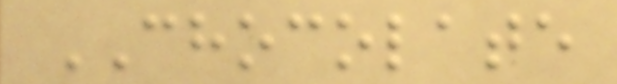CHOCOLATE
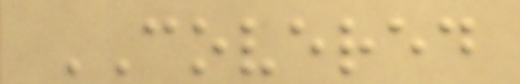COVERED
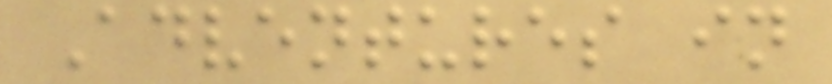Adventures in
